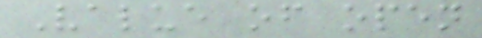Value of open
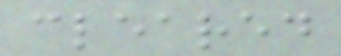cleared
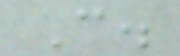C.
